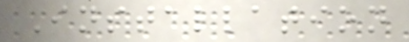Installation
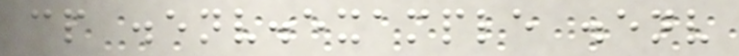cp .env.example .env
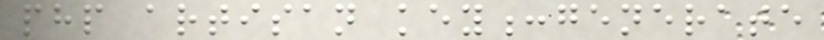php artisan key:generate
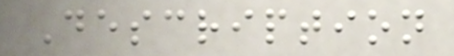Description
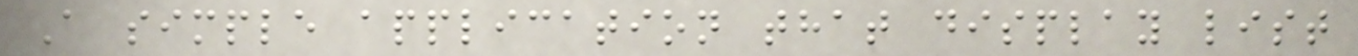A simple application that display list
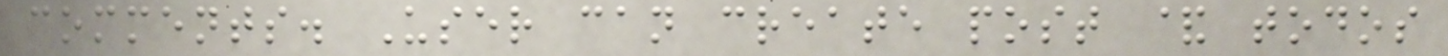comments. User can create post & todos
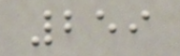259
